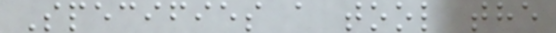Specifies a tool the
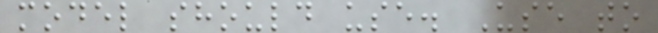model should use. Use to
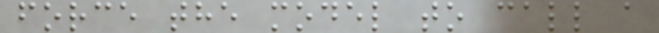force the model to call a
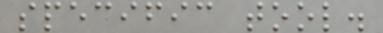specific tool.
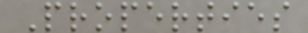Properties
